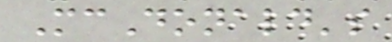McDonald's
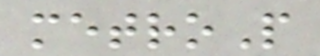metroP
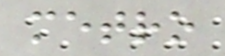metro
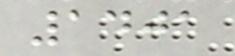1401
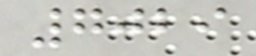7029
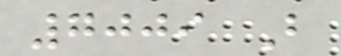7009 B
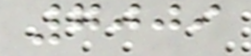7009
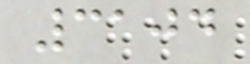3104
